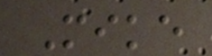Mike
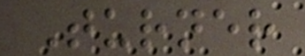Turner
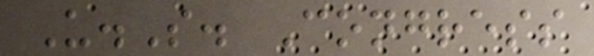U.S. Congress
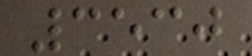3530
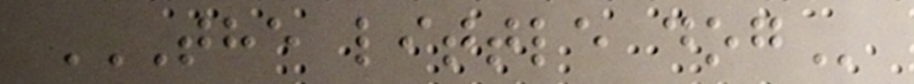THE LITTLE DOG
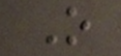O
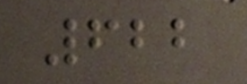622
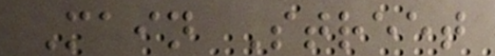Main Street
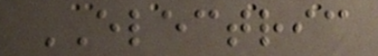ELECTRIC
